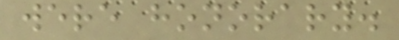were honorary.
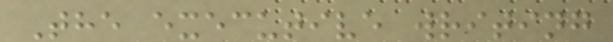The executive writing
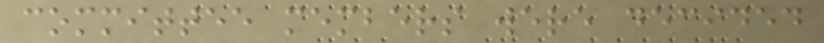committee members were decided
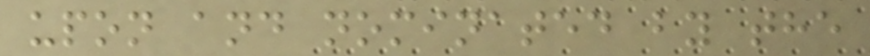upon and nominated by the
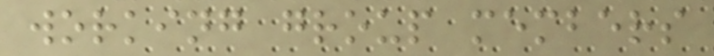working group members
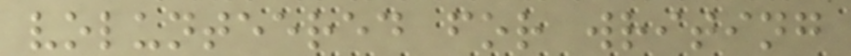volunteered for writing
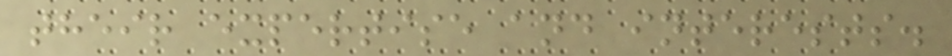their expertise and interests.
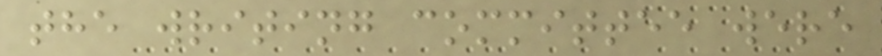the writing committee were
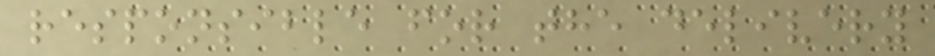responsible for the delivery
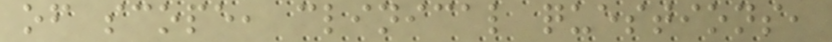of scope, clinical questions,
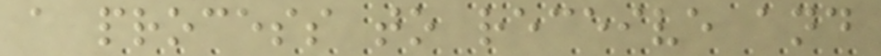a process to receive and
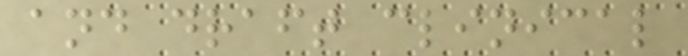and draft clinical
